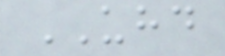UHD
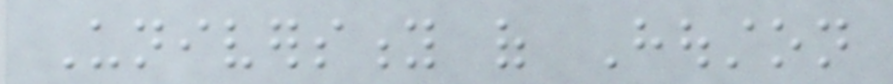University of Houston
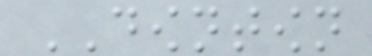DOWNTOWN
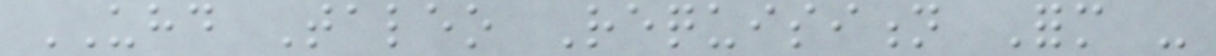UHD Taleo Requisition Form -
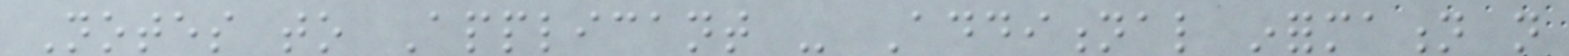Notes to Applicant - Additional information not
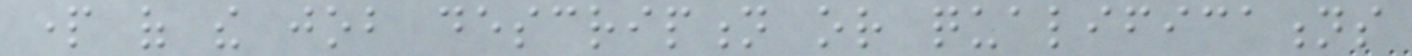part of the job description or qualifications
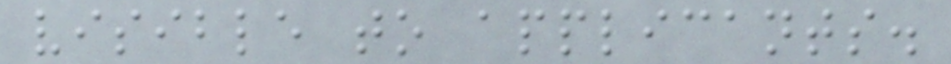visible to applicants.
